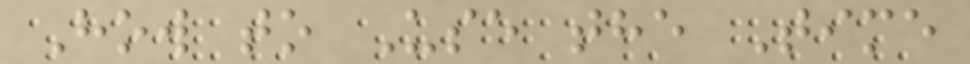How to Use the Time
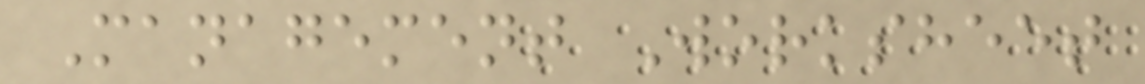Management Worksheet
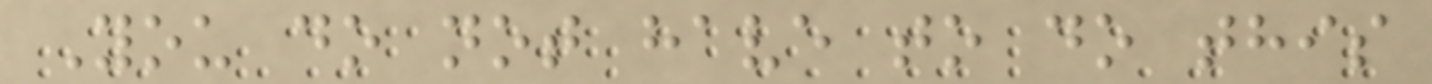You do not have to do this
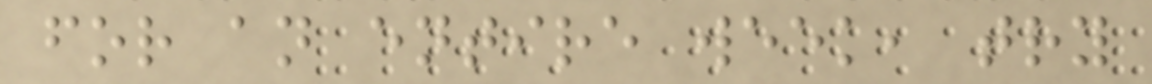for an entire week, try
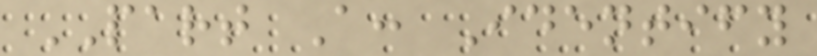PART A: Identify
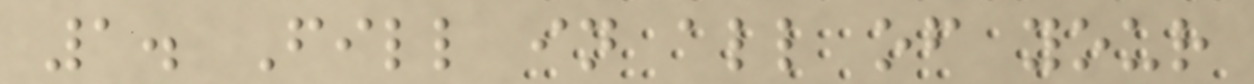1. Fill in all of your
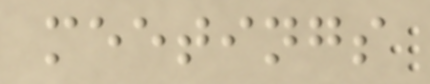meetings
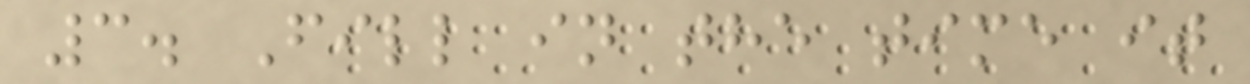3. Fill in the time it
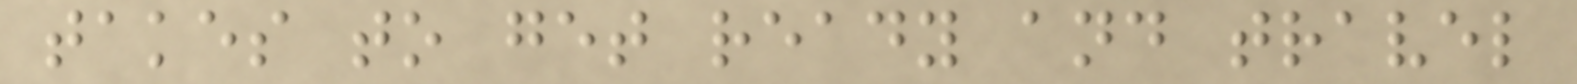takes to get ready and travel
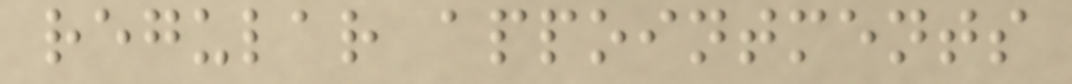regular appointments
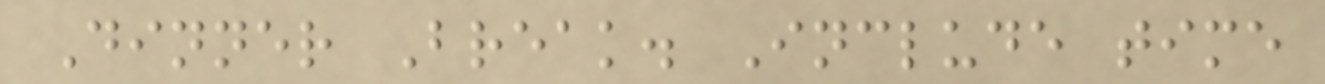Dinner Break. Include time
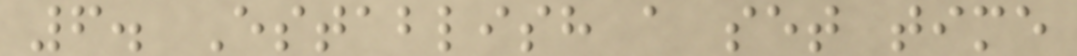6. Establish a set time
